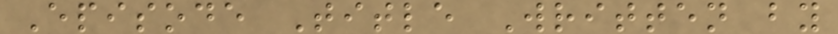Episode Title Written by
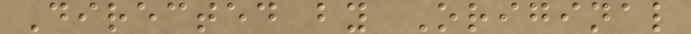Directed by Original
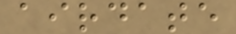airdate
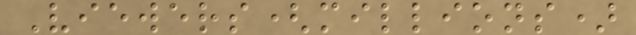Viewers(millions)
